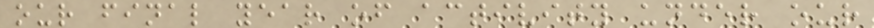our final year of activity under our
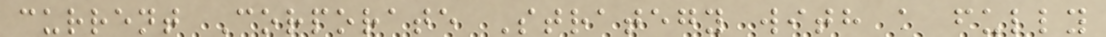current Corporate Strategy with a fully
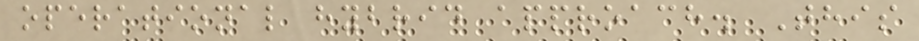operational hybrid approach. This
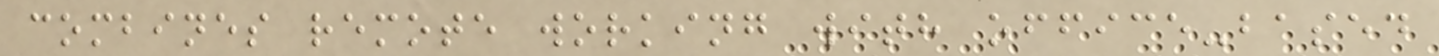combines remote working with office-based
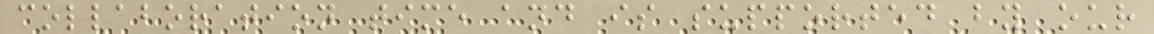collaboration time and is supported by our
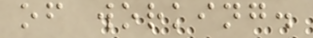of working.
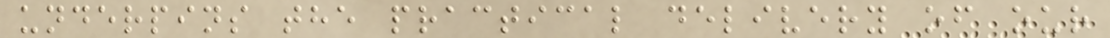underpins the practical delivery of our
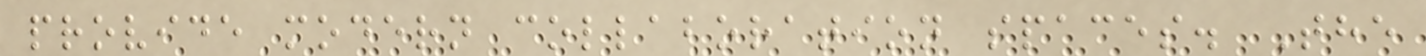provide modern collaboration spaces. The
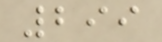299
